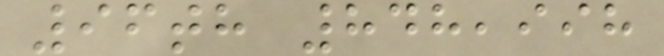96th 848,998
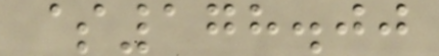$178.00
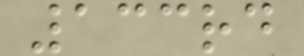133rd
